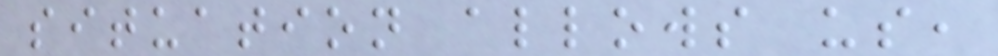situation allows us,
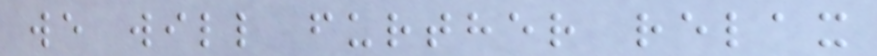we will further relax
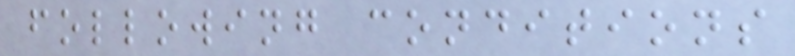following conditions
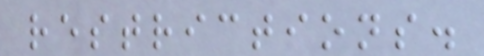restrictions.
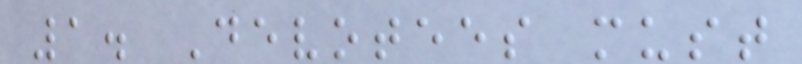1. Devotees must
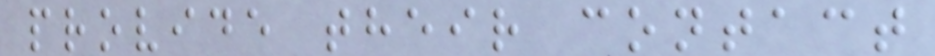provide their contact
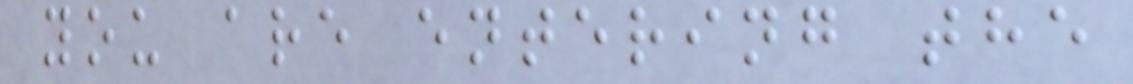you are entering the
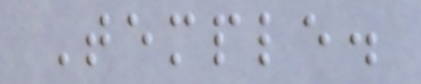Temple.
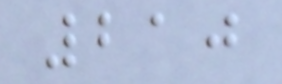210
